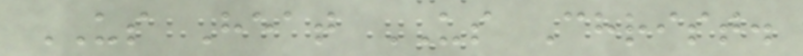US Heat US Christ.
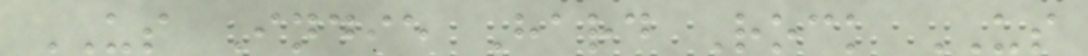US Indie Hard Rock US
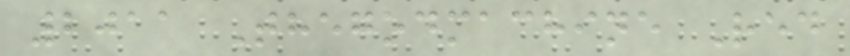2011 Thegodmachine Red
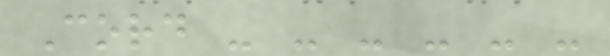Cord - - - - - -
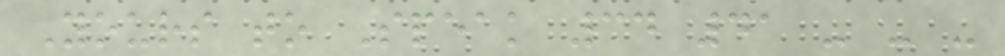Yours to Speak 34 41 - - -
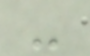-
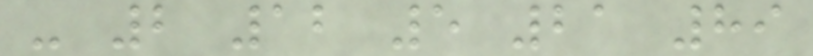- 2 12 5 21 89
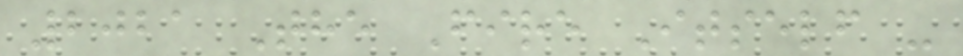2021 The Fire Itself -
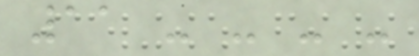11 - - - -
